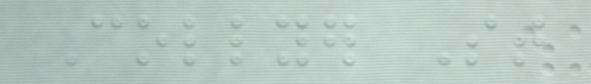Collyer St
